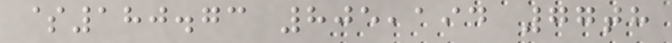$180.73 805,194 77th
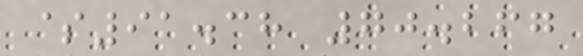$91.38 70.267
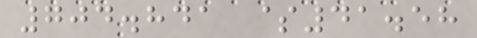704.841 $41.58
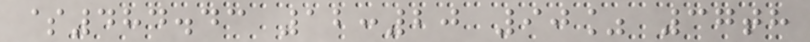$484.43 12:20 90% 37th
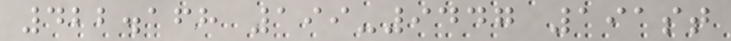422.168 199-9447 191st
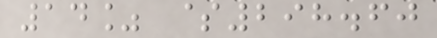14% $298.60
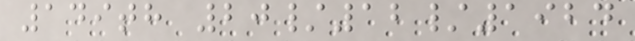149th 20/12/1924
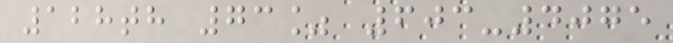128th 73% 603-4075
